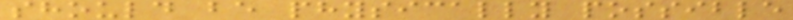should be physically possible
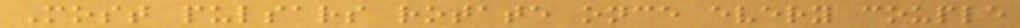Most pulsars rotate once every couple
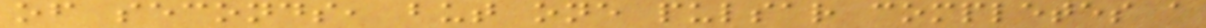of seconds, but one pulsar completes a
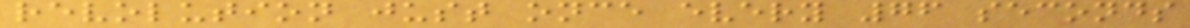revolution just once every 76 seconds
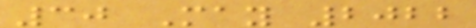30 May 2022
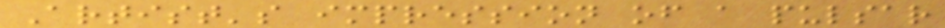Artist's impression of a pulsar
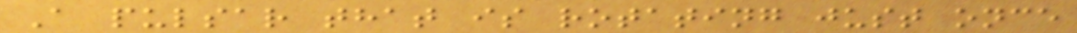A pulsar that is rotating just once
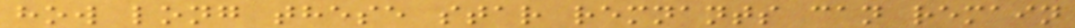how long these star remnants can remain
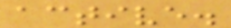active.
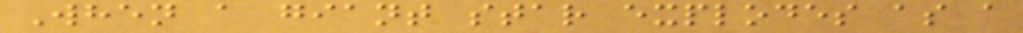When a giant star explodes as a
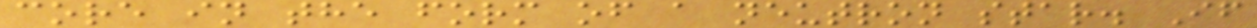core in the form of a neutron star. If
